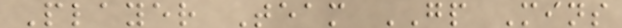Player Team GP Mins
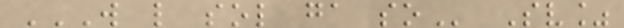W L SOL GA SO Sv%
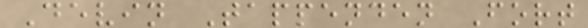Devin Tappenden Fort
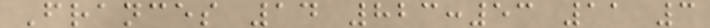Frances 14 823:53 11 3
